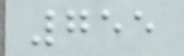755
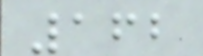162
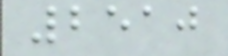2510
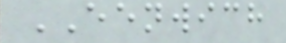EENWICH
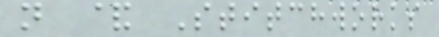n & Stitchworks
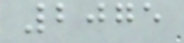2075
